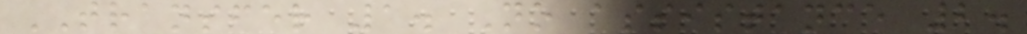TRANSFER 1. No assistance 2.
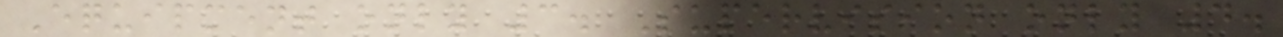Equipment only 3. Supervision only 4.
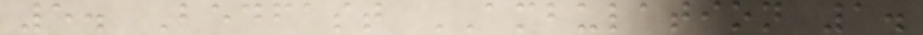5. Bedfast AMBULATION 1.
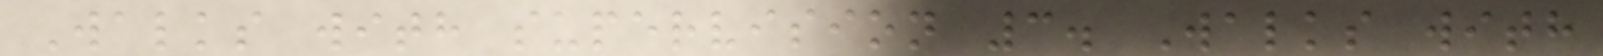Walks with supervision 3. Walks with
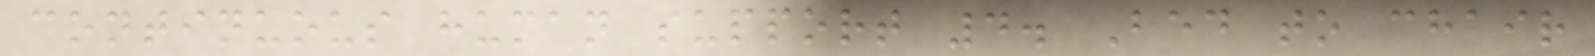continuous human support 4. Bed to chair
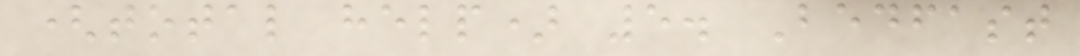(total help) 5. Bedfast
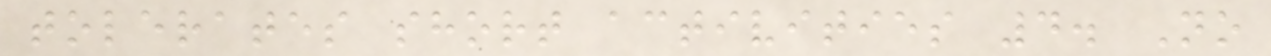tolerates short activities 4. No
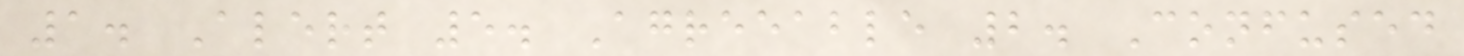1. Alert 5. Agreeable 2. Confused
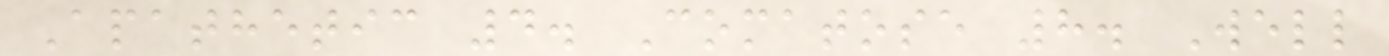Apathetic 4. Comatose 8. Well
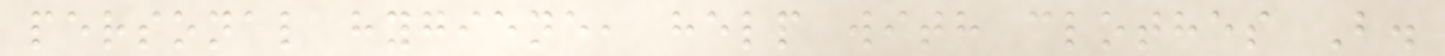personal hygiene, help with clothes B.
